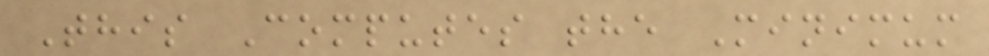This Computes the Minimum
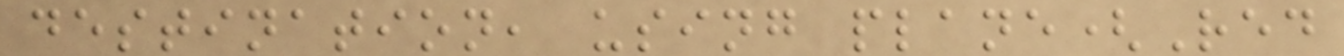destination, using plane(Red
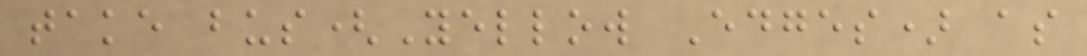take bus(Yellow Edges) as
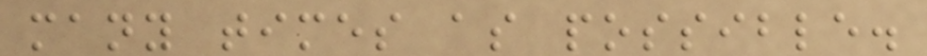many times as possible.
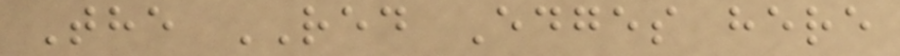The RED Edges here
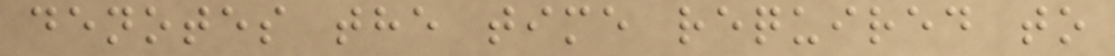denotes the time required to
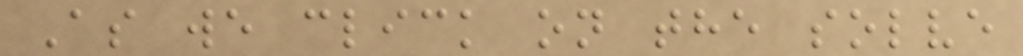As we click on the solve
